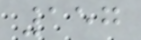157
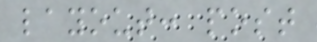layout: post
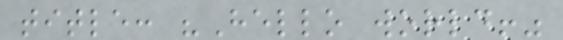title: "Hello world!"
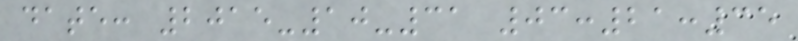date: 2015-10-31 03:21:35
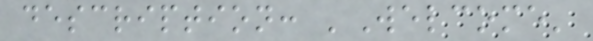description: 'Welcome'
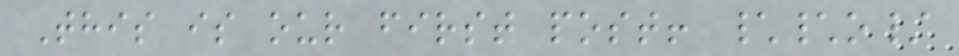This is our first post! \\o/
